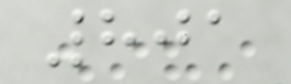801
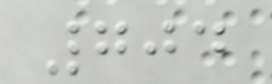704
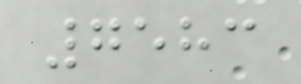7583
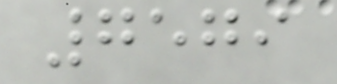7579
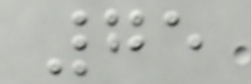75
